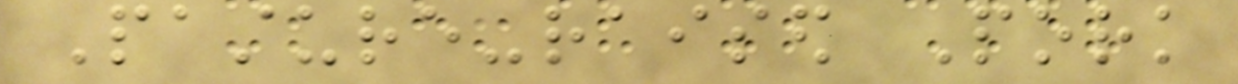Pasture-raised Pork
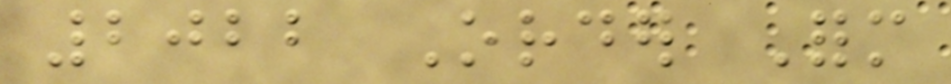2022 Order Form
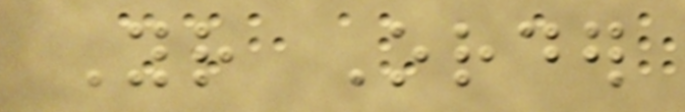Your Order
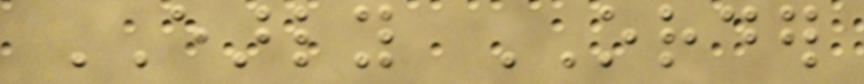EARLY ORDER
